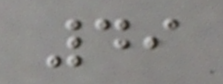49
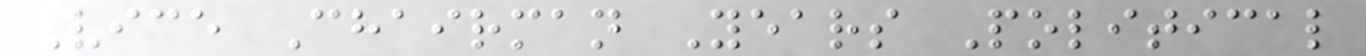Vice Chairman Years Political
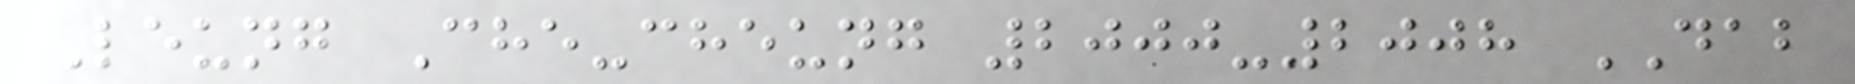Leung Che-cheung 2000-2008 DAB
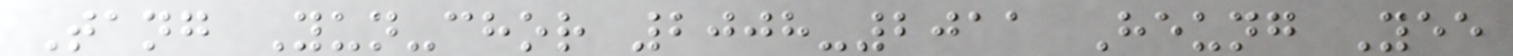Tang Yun-chor 2008-2011 Heung Yee
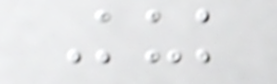Kuk
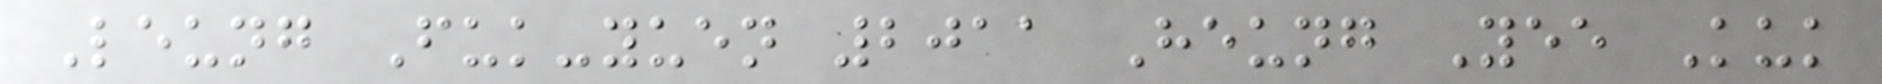Leung Fuk-yuen 2011 Heung Yee Kuk
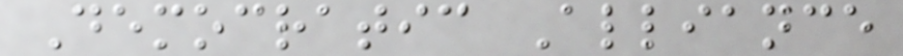Democratic Alliance
